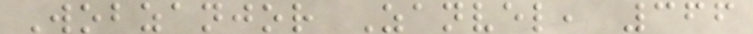Wobzanjor Zanvel, 366
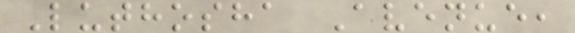Luthosha Avenue,
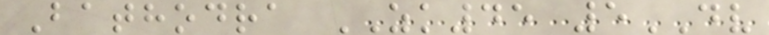Bathodra ZK45 5DV
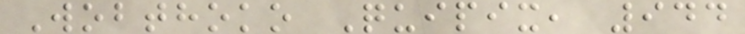Wobthoko Quipix, 944
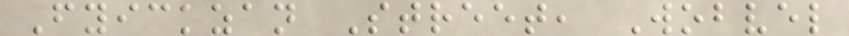Fyickzan Street, Wobvel
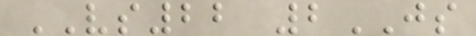VS22 2JS
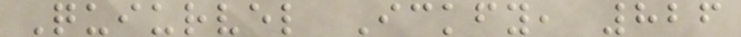Quiurvel Ickfy, 826
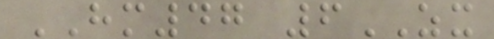HM47 6ZX
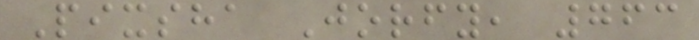Pixsha Jorfy, 763
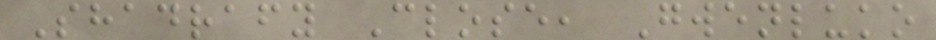Shadrafy Close, Gwenluko
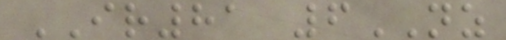IR81 6NZ
